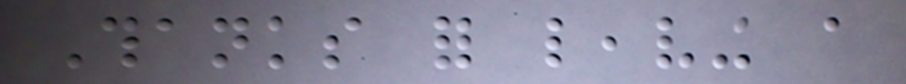Thanks for leaving a
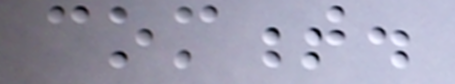comment.
